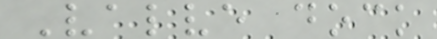Valve dock
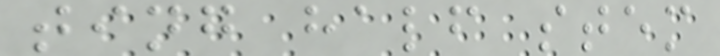ting half stem
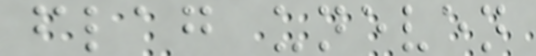flag uneven
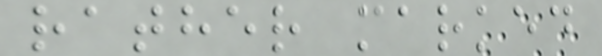rather marked
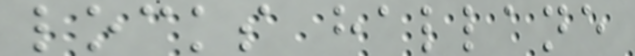locks hallane
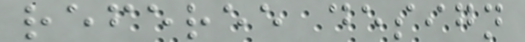referee design
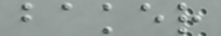baker
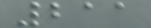211
